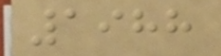1988
